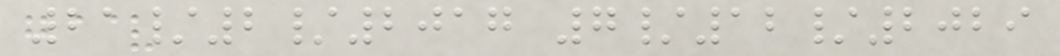21/2/2017 7/12/2029
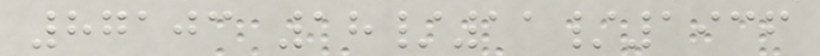87103 18/11/1936
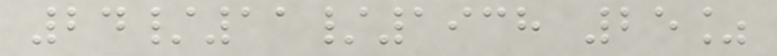24/11/1938 25%
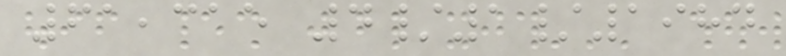61,315 4/1/1984
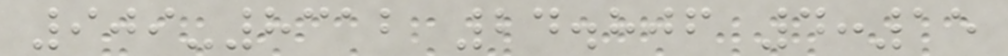909-8312 24.806 4:15
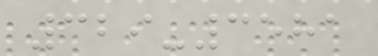329-3581
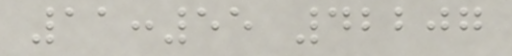11:55 42207
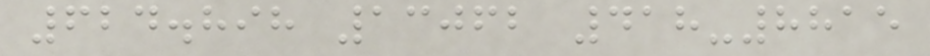624.898 13062 418-8815
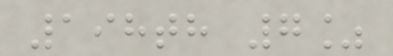198th 7%
